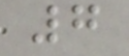7
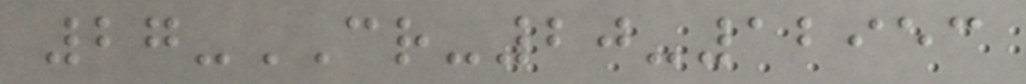27-CR-20-12953
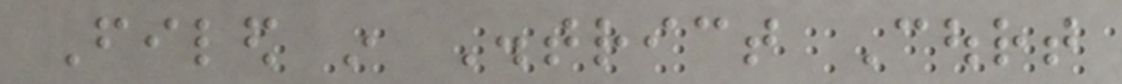Filed in District Court
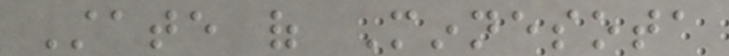State of Minnesota
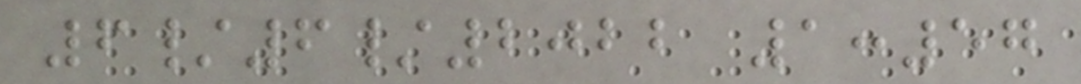6/6/2022 1:57
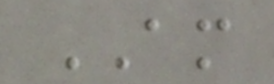AM
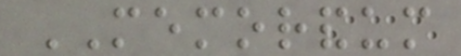MEMORANDUM
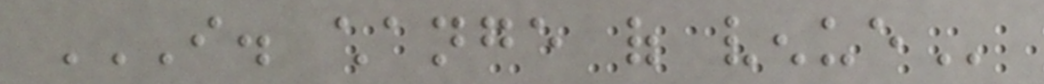I. CHANGE OF VENUE
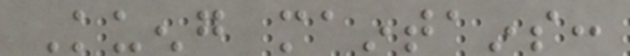Kueng maintains:
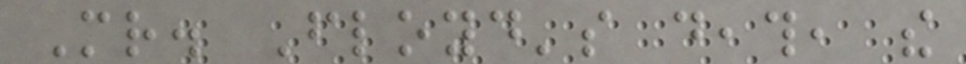Mr. Floyd's death, the
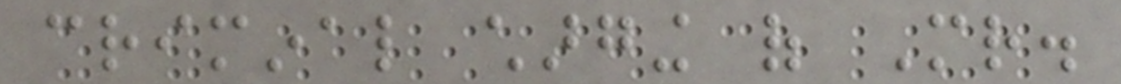criminal charging of Mr.
